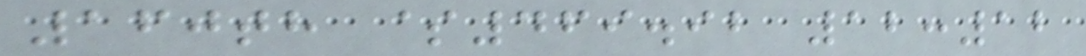160th $469.92 12:12
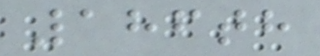186th
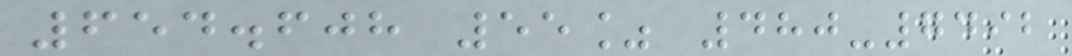654.608 55% 480-7492
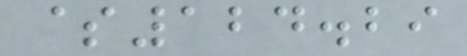$124.29
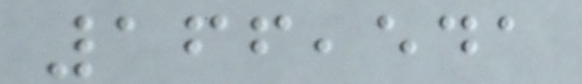166,541
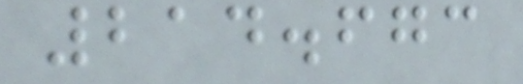214.673
